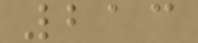213
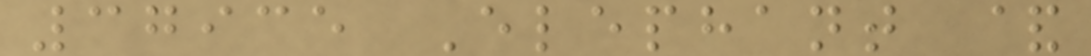37935 Elephant &
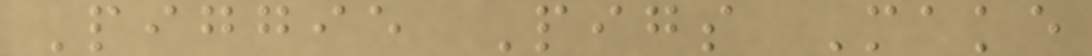Piggie Pigs Make
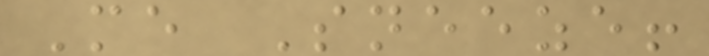Me Sneeze!
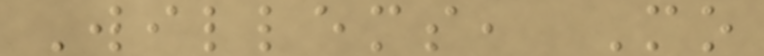Willems, Mo
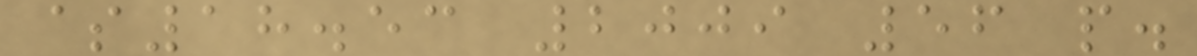$18.53 2009 56 p.
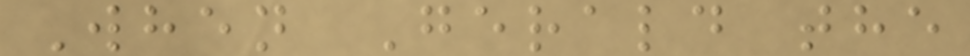When Gerald the
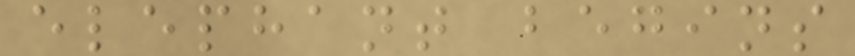elephant begins
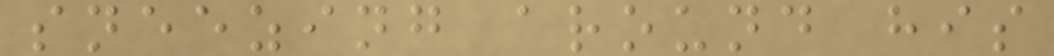sneezing around his
